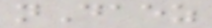nDaez
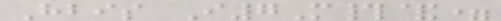Hbis I7M#&=
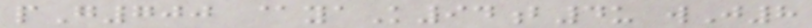pG700 @yaK94b4u wJ8
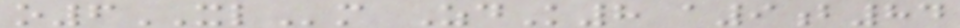o6XLm ZdK8 a9b84
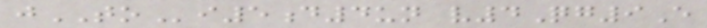jTOi5d4un v4Qg9E
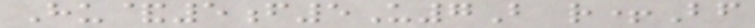Hu&5f5U7B r+Bf
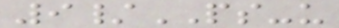9/PS-u
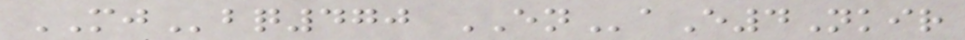MJbq470 ENaE4Nkir
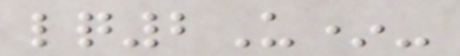lq2U*-
